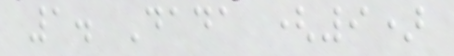1. Dada (9)
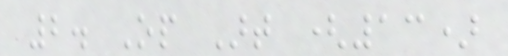2. Op Art (13)
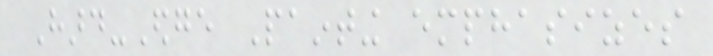Hard-Edge Painting emphasizes
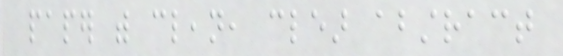paper with clean, clear abstract
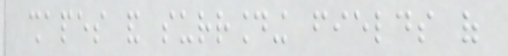shapes and surrounding fields of
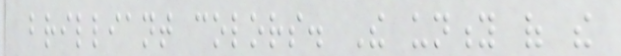brilliant colors. The unity of the
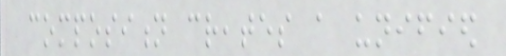composition creates a unified
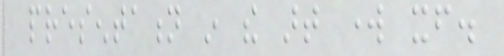presentation in the art work itself.
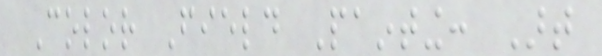Color Field Painting: Art
